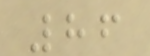86
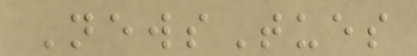NewsTues
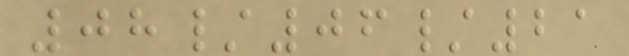08/06/21
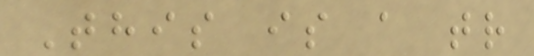This is a tr
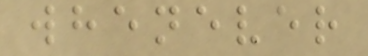whenever
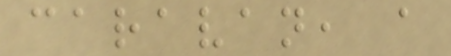caravan, a
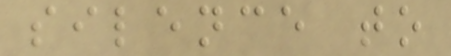silence to
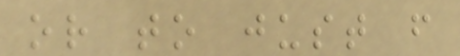or to just f
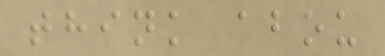think abou
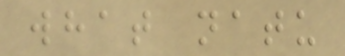what natu
